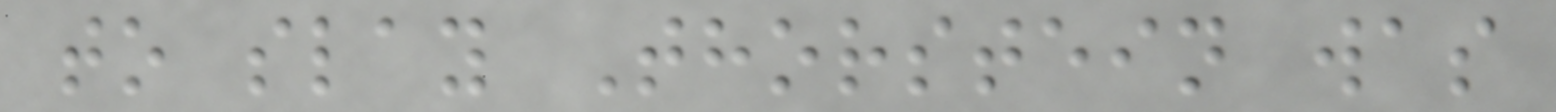to slay Thorstein was
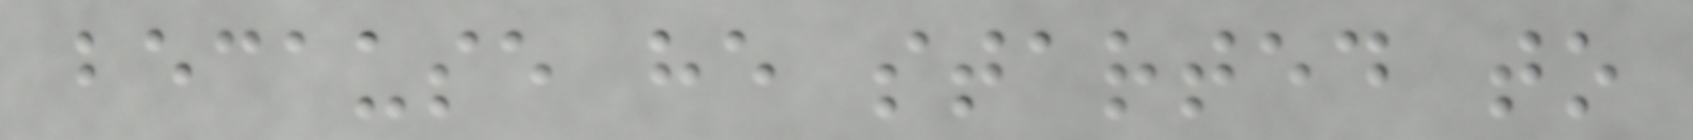because he started to
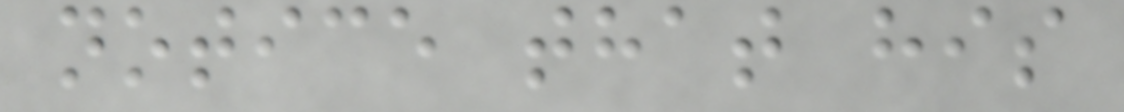notice that his
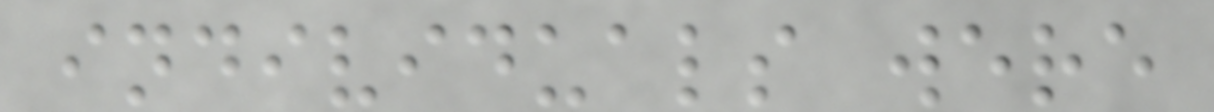individuals were
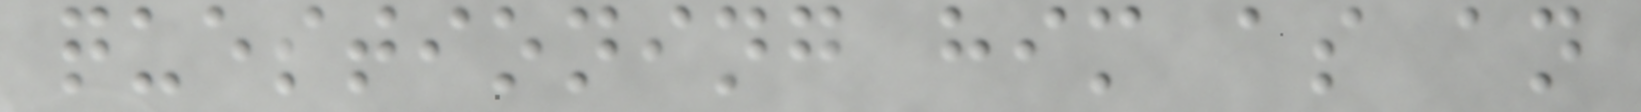questioning him as an
